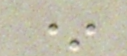*
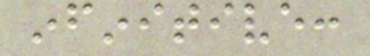infinitive:
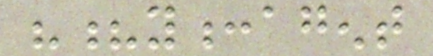"?y:agent
